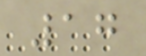17
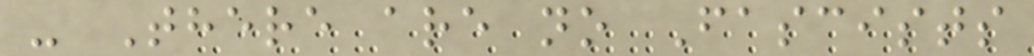- There are no Fascists
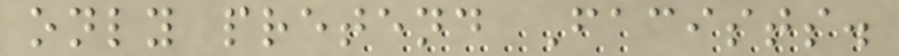only pretend Facists.
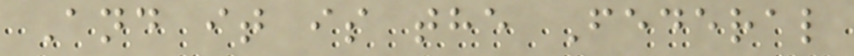And it is the Federal
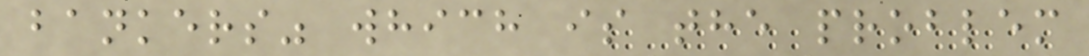bankers" which is the problem
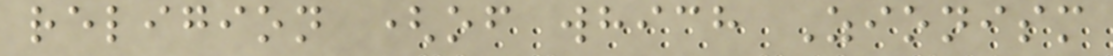religion (of which Zionism
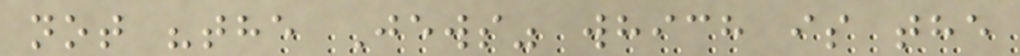not "the Jews" which is the
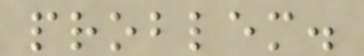problem.
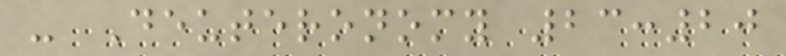- Deuteronomy 23:20
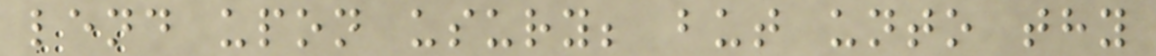lend upon usury; but unto thy
